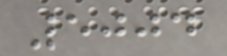5004
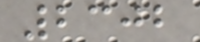2302
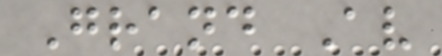Grand Av
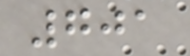701
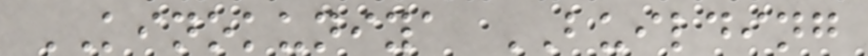KINOKUNIYA BUILDING
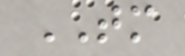TM
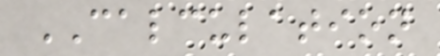CALCULATION
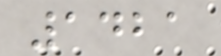1421
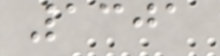1301
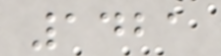1421
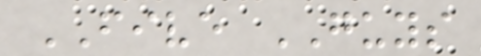FIVE GUYS
